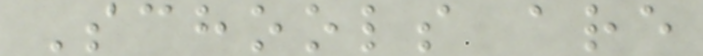Schools are
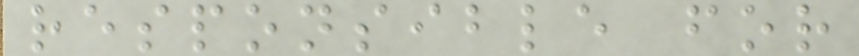responsible for
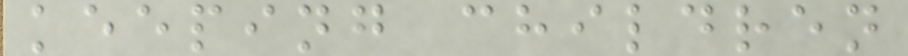keeping children
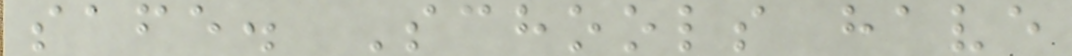safe. Schools have
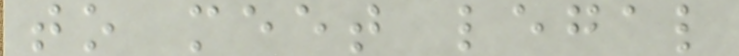to meet legal
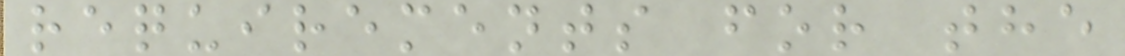requirements for the
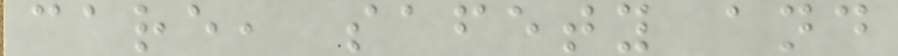care, safety and
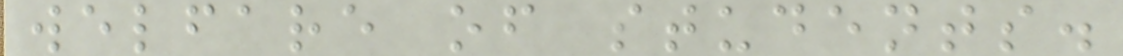welfare of students.
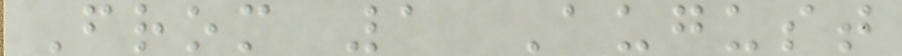From 1 August
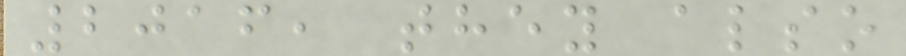2016, they also
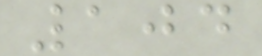104
